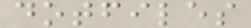dotfiles
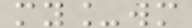my_wm
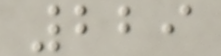229
